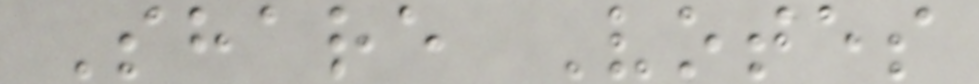Share Votes
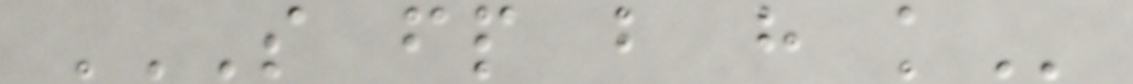S FP B H K
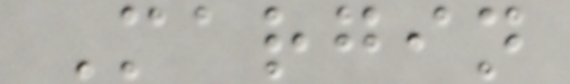Margin
